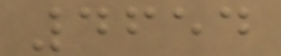4654
